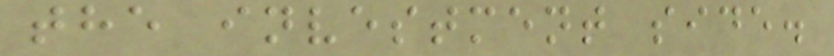the investment side.
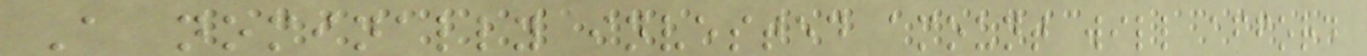A nominally invested amount will afford
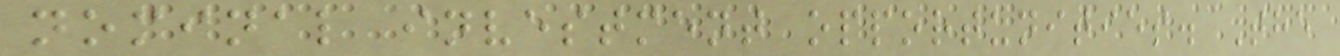nominal investment opportunities. The
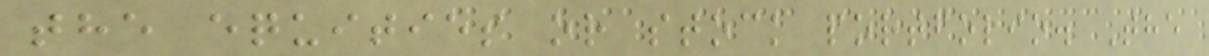the equities or stock portfolio. The
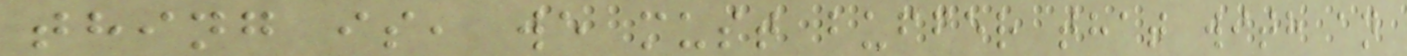thing is, we must buffer that with an
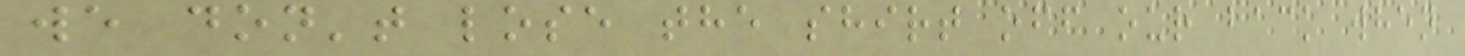we don't lose the shirt off our back when
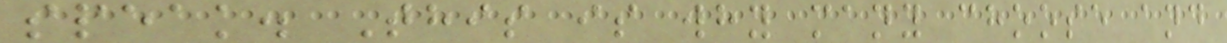speak. This is why many choose and
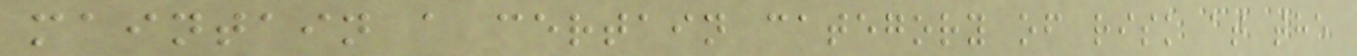maintain a certain category of risk at the
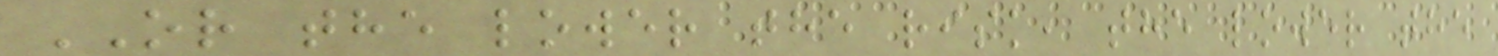OR the lower the risk, the lower the
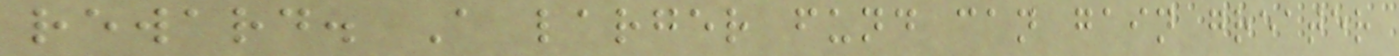reward. A larger fund can gain greater
